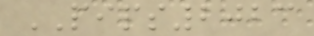PIPS2023
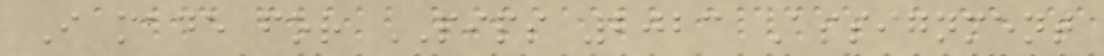I made for PIPS 2023 Assignment
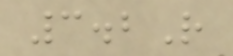3.2R
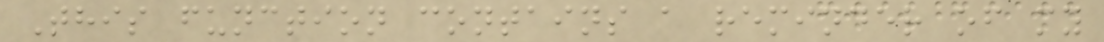This function contains a reminder of my
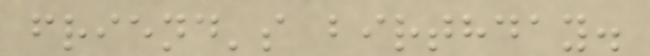friend's birthday.
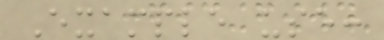Example use:
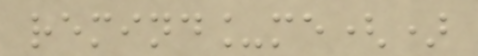remind_me()
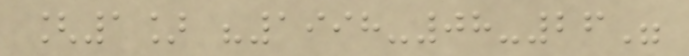[1] "1998-08-26"
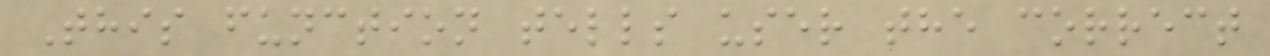This function tells user the correct
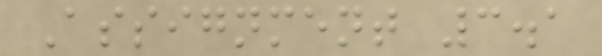Assignment 3.1
